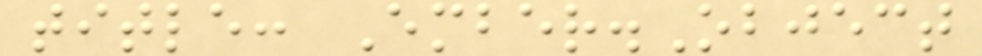title: Ember.Object
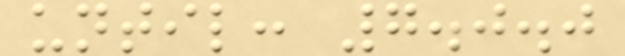until: 7.0.0
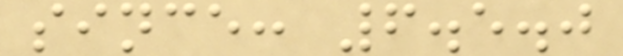since: 6.5.0
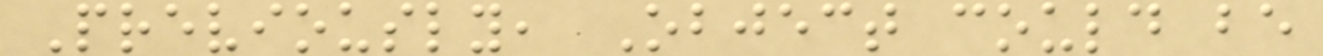Previously, Object could be
